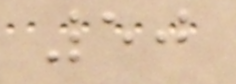50
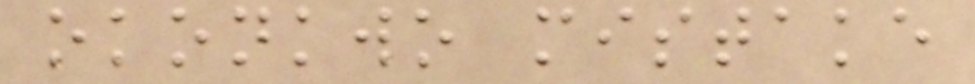okonkwo mistake
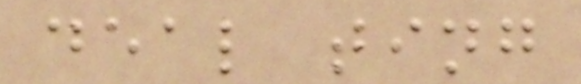deal ting
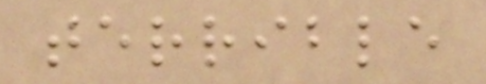terrible
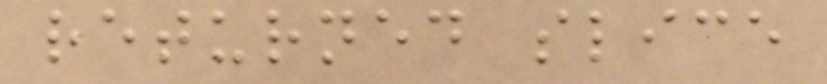returned slice
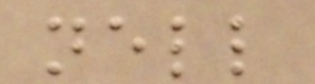nell
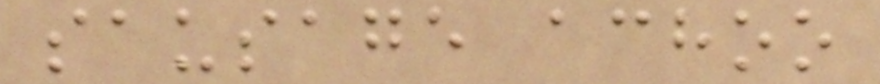sausage achoo
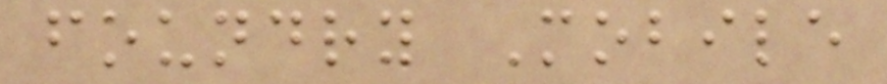foundry Mobile
